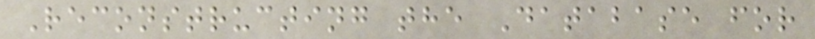Reconstructing the Database for
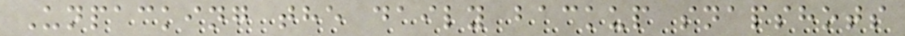Unpacking the daily backup snapshots
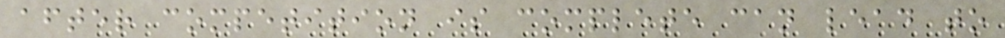after competition is complete can lead to
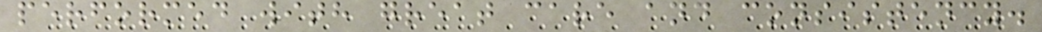performed with great care and consistency.
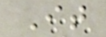It
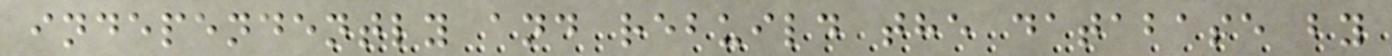independently and rebuild the database by
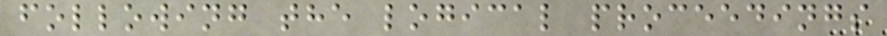following the logical proceedings
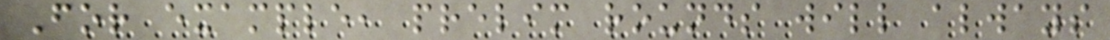For example, prelim rounds will always
